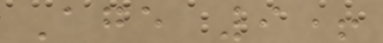Age 9+
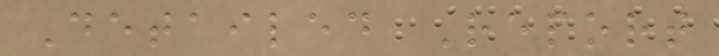Detailed Report
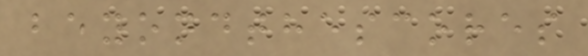beyondthescores
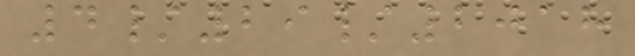4/29/2018
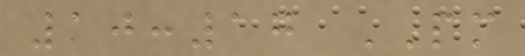10:17 PM
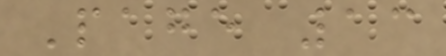Page 13
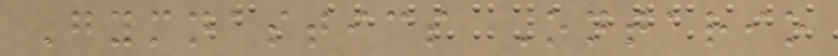Gymnastics Ontario
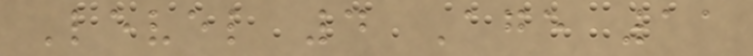Level 4 Age 11
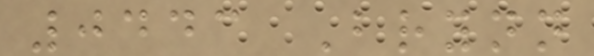0443 Brynn
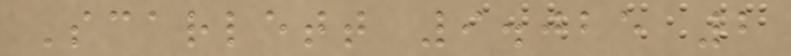Scarlett 9.025 2
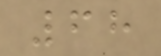68
